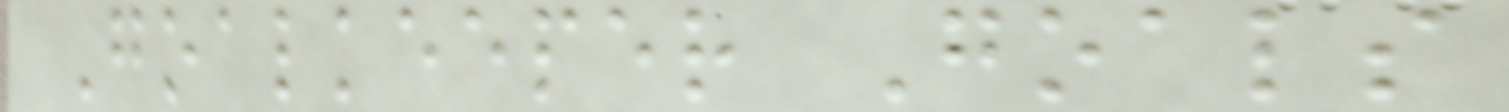Goalkeeper Goals
